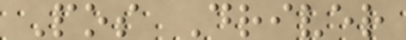Pos Driver
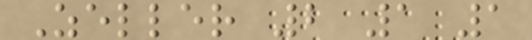Zeller 2 1 1
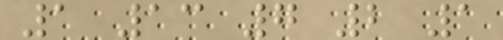1 13 7 2 1
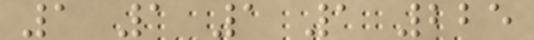1 1 1 1 225
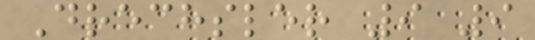Drechsler 9 9
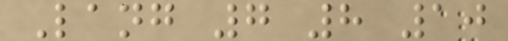Lang 7 8 10
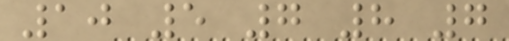10 5 7 8 7
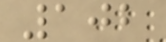102
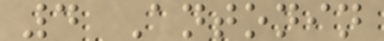4 Antonin
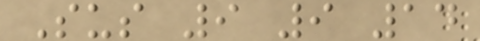Sus 9 9 14
